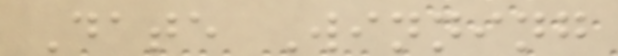Date Winning
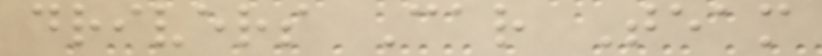drivers Car Team
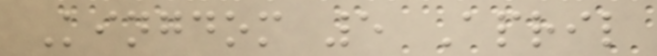Kingdom 5 April
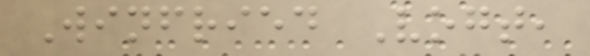Winfried Vogt,
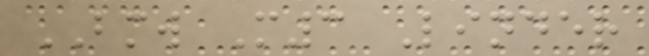BMW M3 Linder
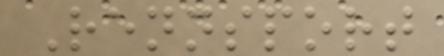Rennsport
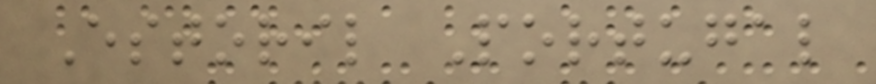Estoril Portugal
